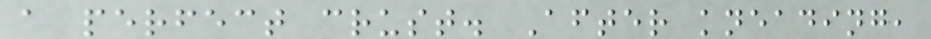a perfect crust. After kneading,
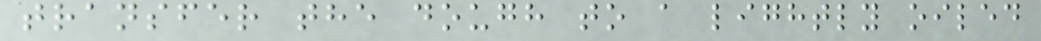transfer the dough to a lightly oiled
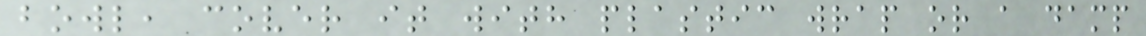bowl, cover it with plastic wrap or a damp
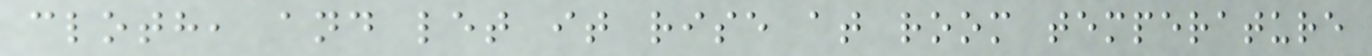cloth, and let it rise at room temperature
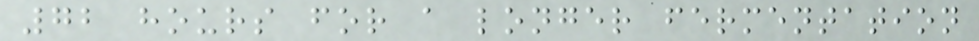72 hours for a longer fermentation
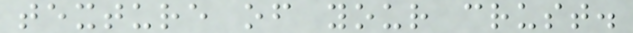texture of your crust.
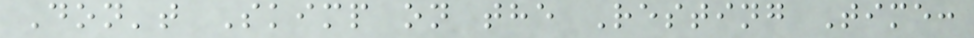Don't Skimp on the Resting Time:
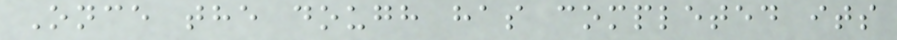Once the dough has completed its
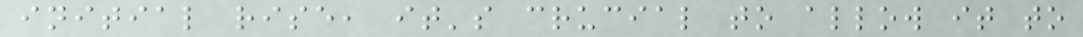initial rise, it's crucial to allow it to
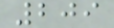209
